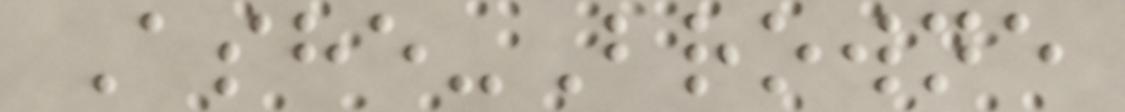Ashe-Browne
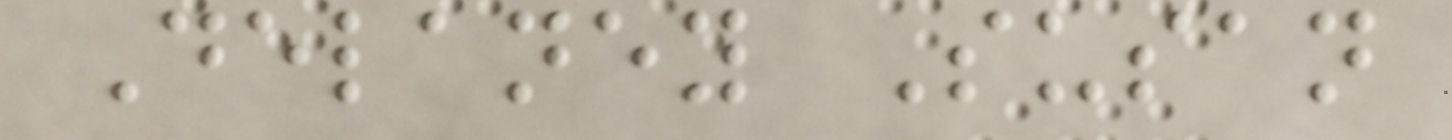Delaney Susan
